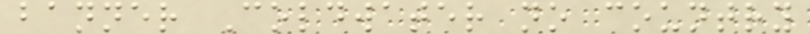banner Coldwater no country
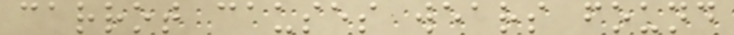carrot causes wears found
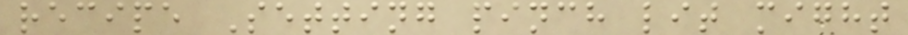recipe Setting pinch lit might
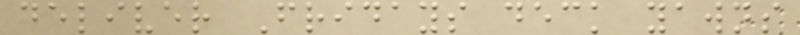deliver Fridays deck yawns
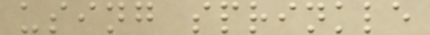using sprinkle
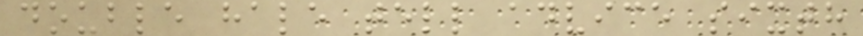double hale tell advice sixth
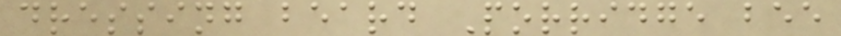dressing beard Porridge bee
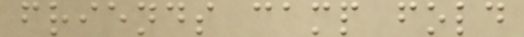friends camp fold
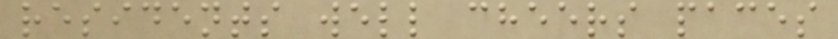residents well cheers paces
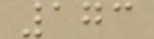173
